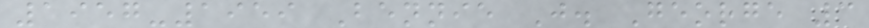1957-1959 Bennie J. George 3
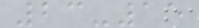23-15
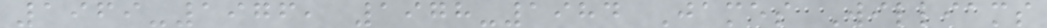1969-1976, 1978-1984 James Williams
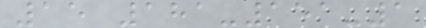15 181-151-1
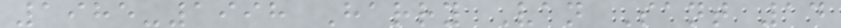1985-1998 Harry Van Sant 14
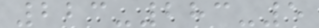223-283-5
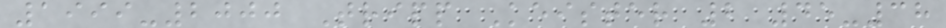1999-2000 Tripp Keister 2 45-38
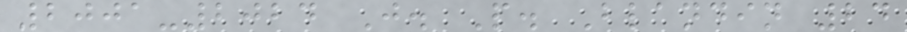2001-2024 J. P. Blandin 24
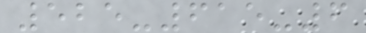525-615-6
